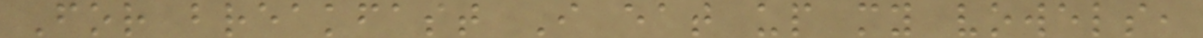For breakfast I eat up my vowels,
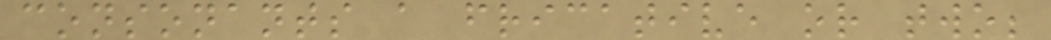consonants a fricative or two;
